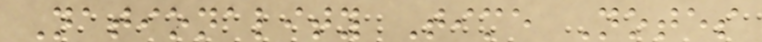Nationality Time Notes
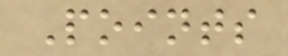Points
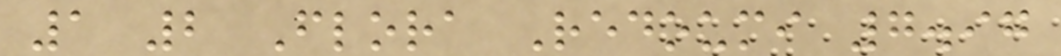1 2 Flora Redoumi 7.97
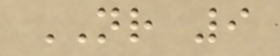NR 9
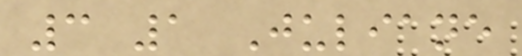3 1 Juliane
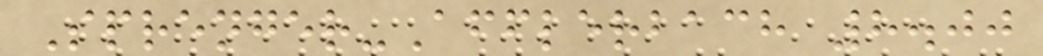Sprenger-Afflerbach 8.00
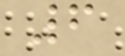6
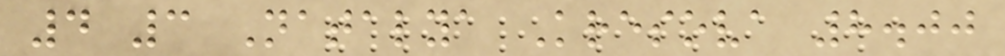4 3 Natalya Kresova 8.00
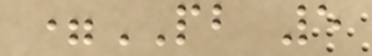=PB 5
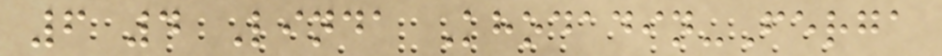6 4 Linda Khodadin-Ferga
